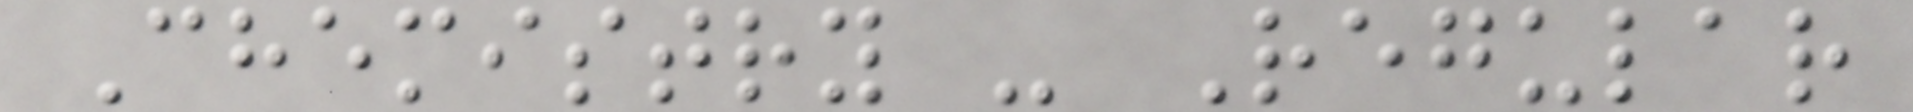Chemistry - Regular
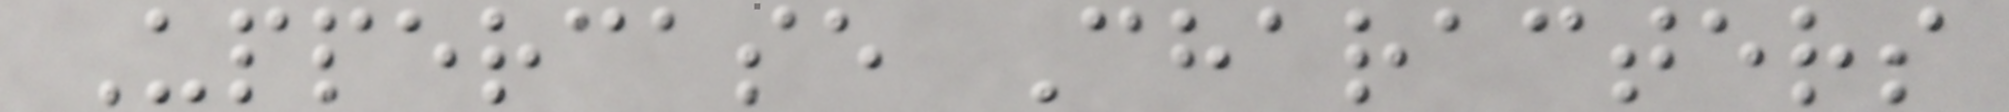Uppercase Characters
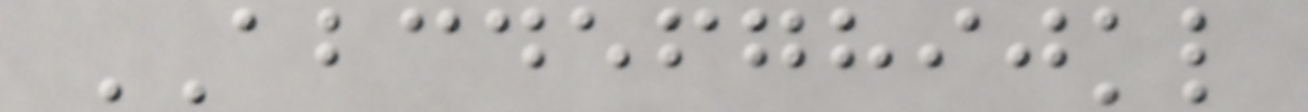ABCDEFGHIJKL
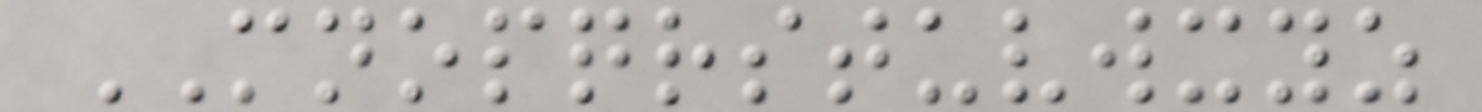MNOPQRSTUVWXYZ
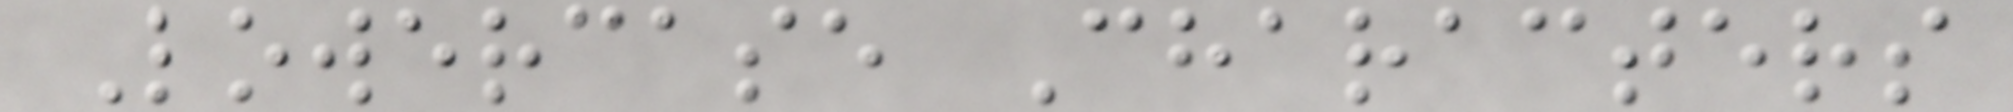Lowercase Characters
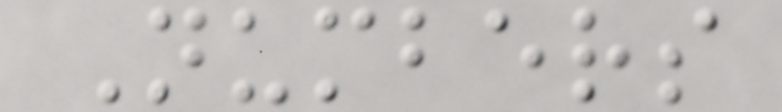Numbers
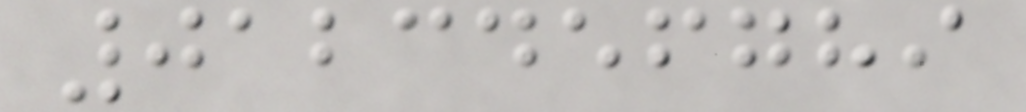0123456789
